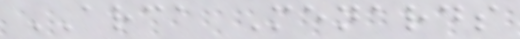ARCA Menards
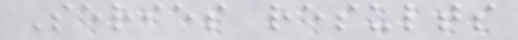Series results
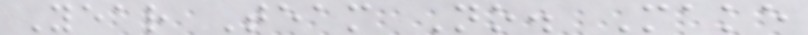Year Team No. Make
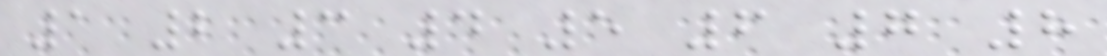1 2 3 4 5 6 7 8
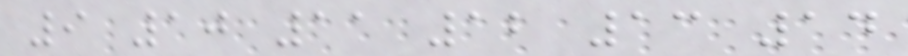9 10 11 12 13 14
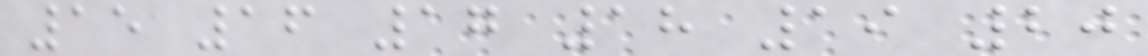15 16 17 18 19 20
